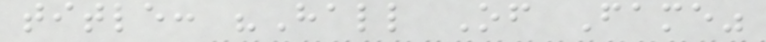title: "Hall Of Fame"
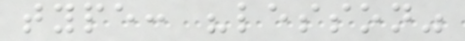type: "lesson"
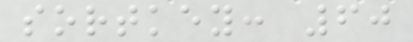sortkey: 60
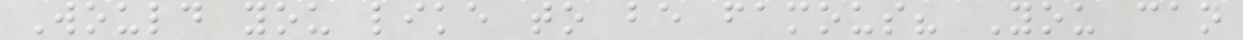Would you like to be famous? You can
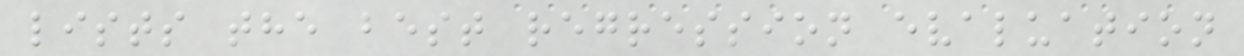lists the best regression evaluation
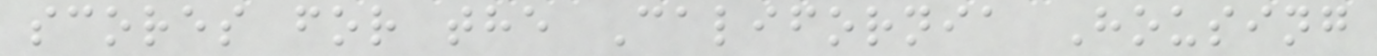scores for the California Housing
